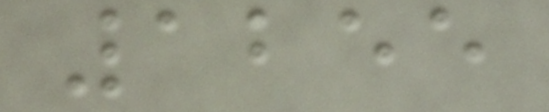1255
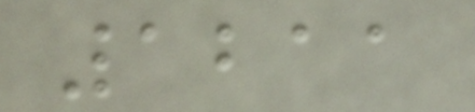1211
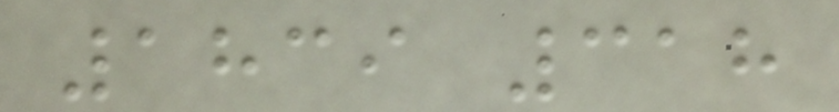1839 318
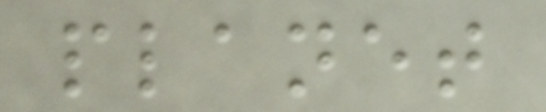planet
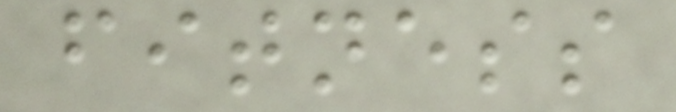fitness
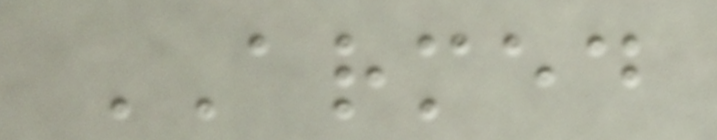ARMED
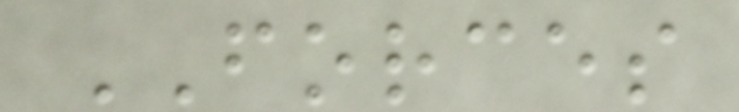FORCES
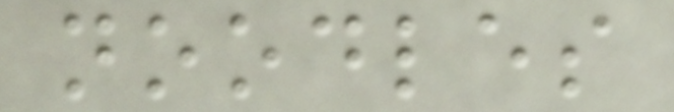noodles
